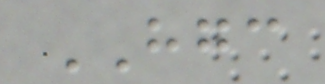HGC
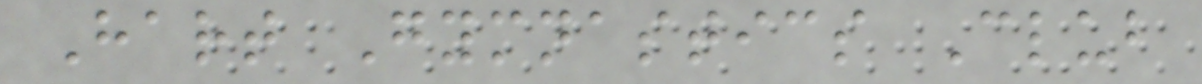Hart Gymnastics Club
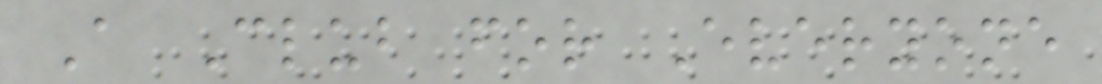A Club for Everyone
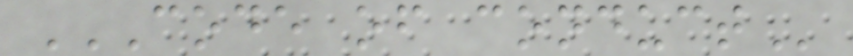CODE OF CONDUCT
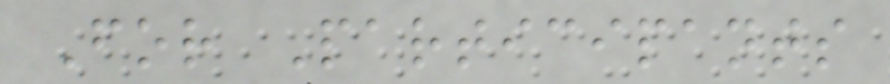For Participants
